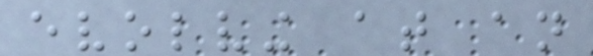evolving at an
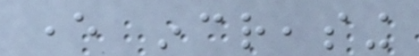ever increasing
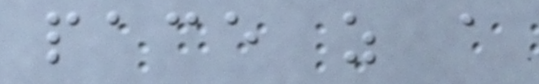pace as a
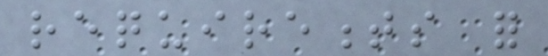requirements for
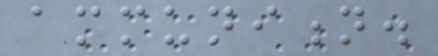ammunition.
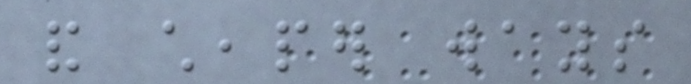and cheaper ways
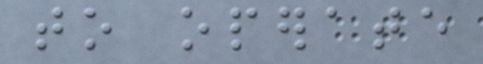to operate
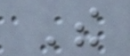The
